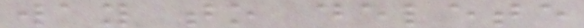way to delete
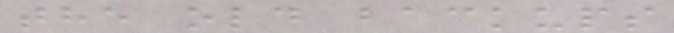the old backups
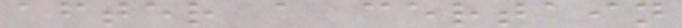after a certain
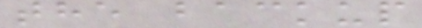the backup
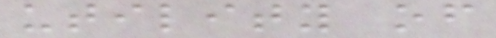utility of
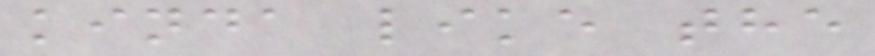kinda like the
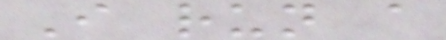I run a
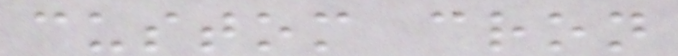custom cron
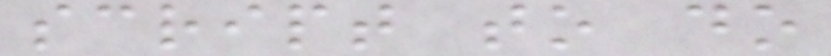script to do
